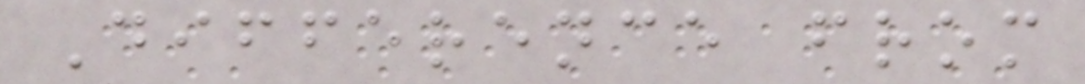Difference from
